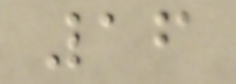16
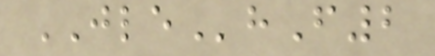JLEhF2
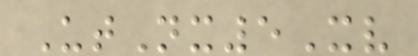UtNx5Xv
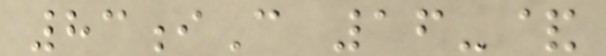83iC 16-&
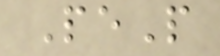PeP
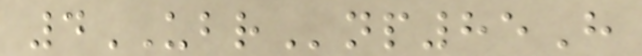4UBRnp85H
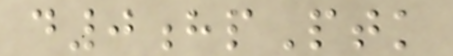d0hpPtk
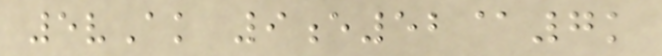5vAk 9e52@7k
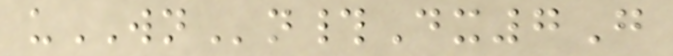uWNn#Dx7G
